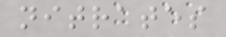nitrates
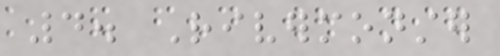4. Rivermonster
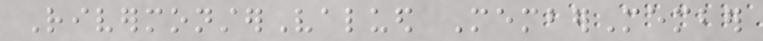RivermonsterValued MemberMember
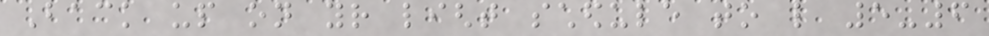Back up on your light schedule to like 5-6
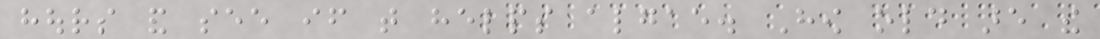hours and see if that helps algae. How old are the
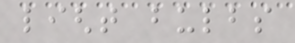light bulbs
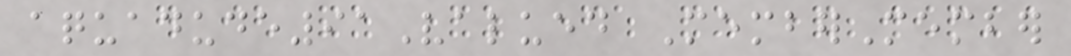aquadude91Valued MemberMember
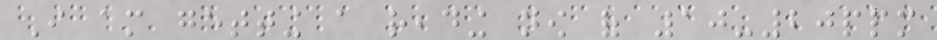I am getting a reading now of 10-20ppm
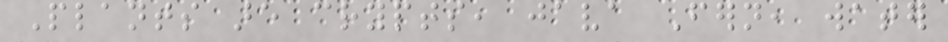Plants are crypts, java Fern, water
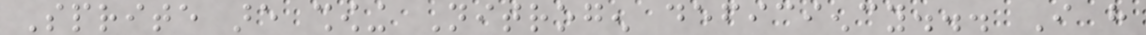Sprite are showing Nitrogen deficiency... I have
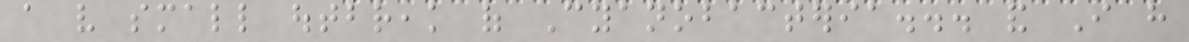a very small outbreak of Cyanobacteria... and I have
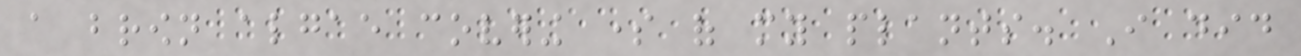a brown algae covering some of my plants. I did
